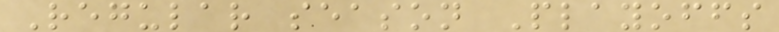Regular season Playoffs
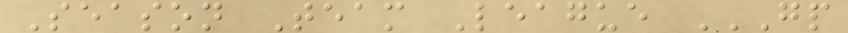Season Team League GP
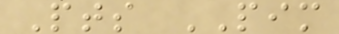Pts PIM
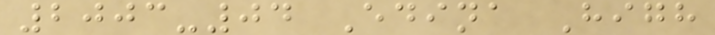2003-04 Edina High
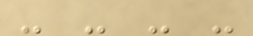- - - -
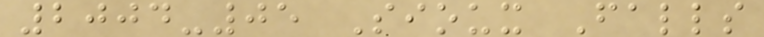2004-05 Sioux Falls
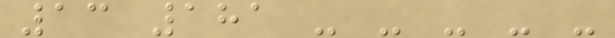13 181 - - - - -
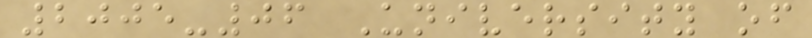2005-06 University of
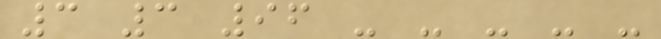3 3 96 - - - - -
